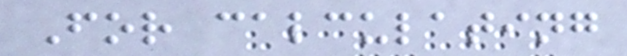For calculating
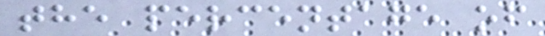the percentage of
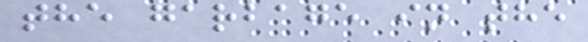the garbage in the
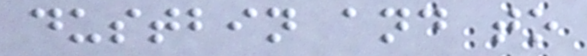dustbin and to
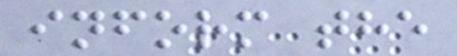inform the
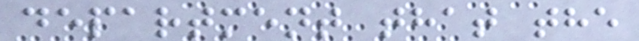department that the
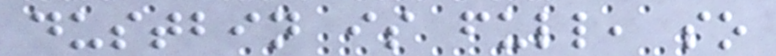dustbin is full, so
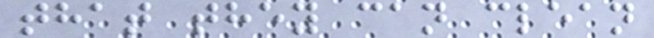that they can clean
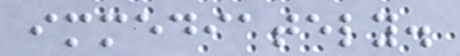immediately.
